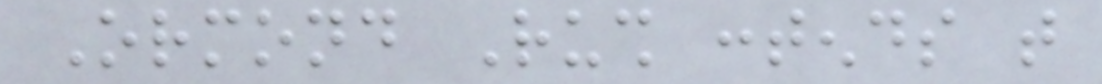Ormond Rush contends that
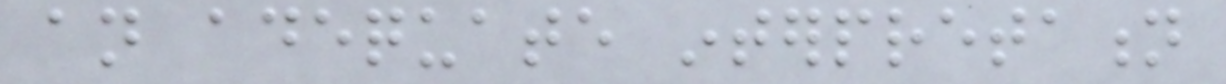an adequate interpretation
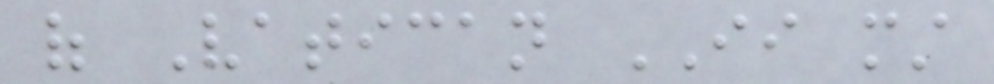of Vatican II must
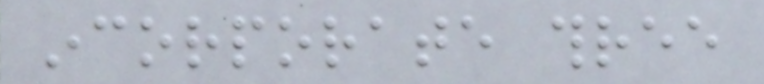incorporate three
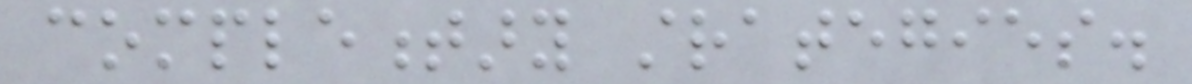complementary strategies.
